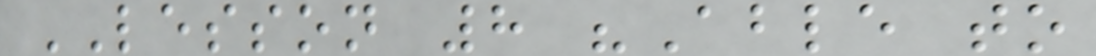LESSON 8 "Able to
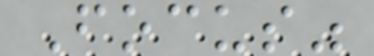Focus"
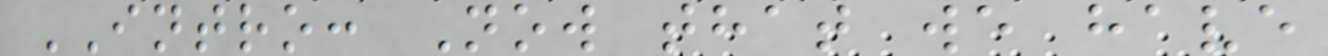INTRO: Now that we have
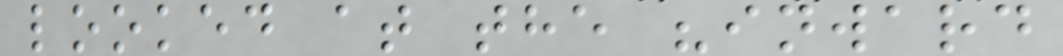looked at the "inward
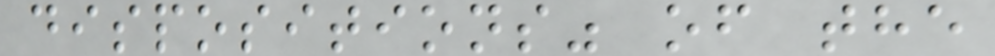dispositions" of the
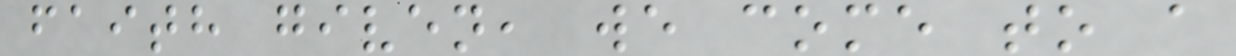faith given, we come to a
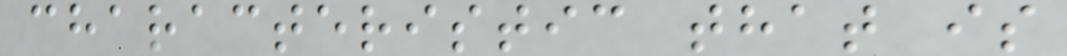characteristic that is
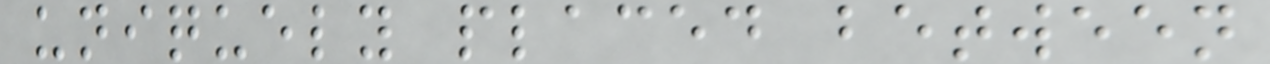uniquely placed between
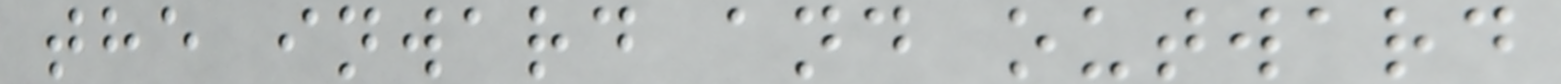the inward and outward
